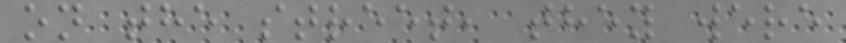on the street, they were
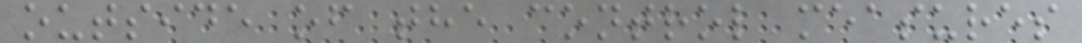outside of the control measures
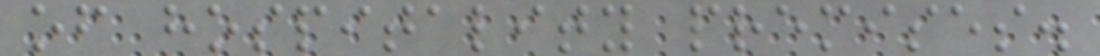of hospitality premises.
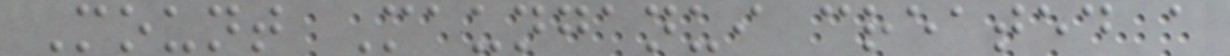Mount Maunganui created a
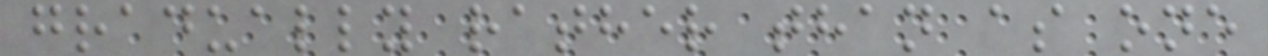gradually rather than as one
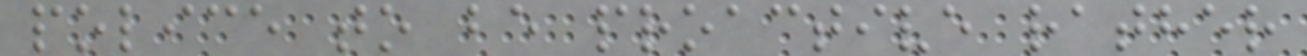police to be proactive rather
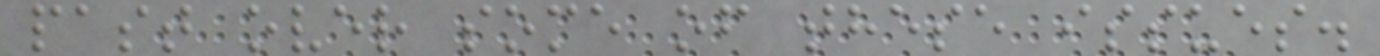past over some of these issues.
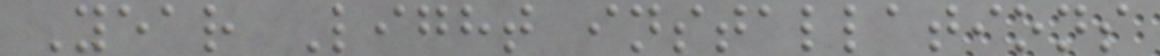Year Light installations
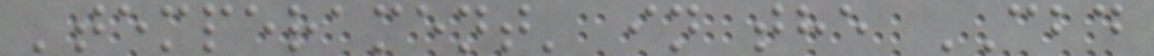'temperament' in the CBD
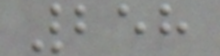258
